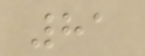81
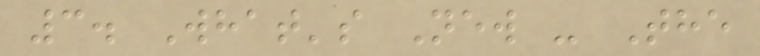3. What's New - The
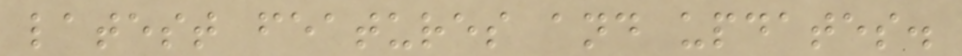latest features and updates.
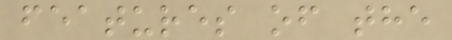features of the
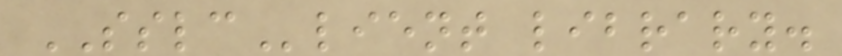SSLClient library.
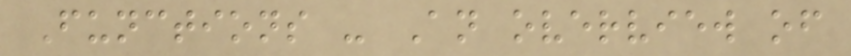Functions - An overview of
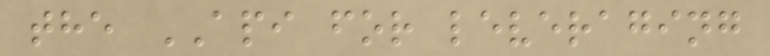the API for leveraging
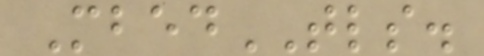MbedTLS.
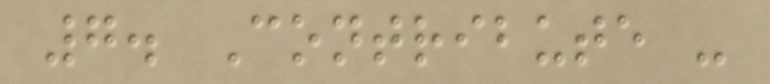7. Contribute -
